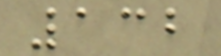132
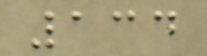134
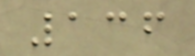136
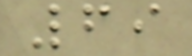69
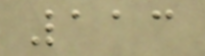113
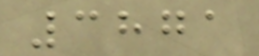3871
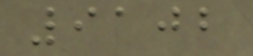9102
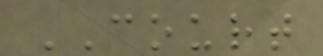COURT
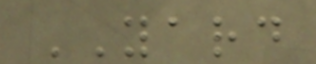YARD
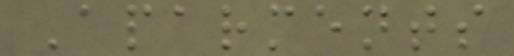Aparments
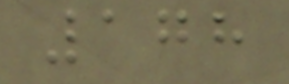178
